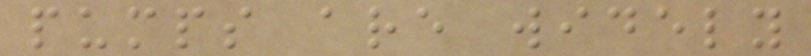pumps are widely
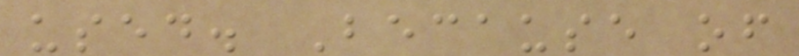used. Because of
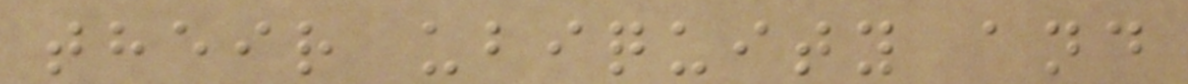their ubiquity and
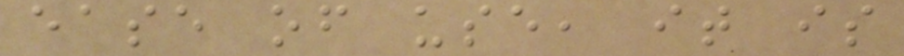ease of use, it is
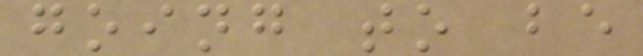going to be
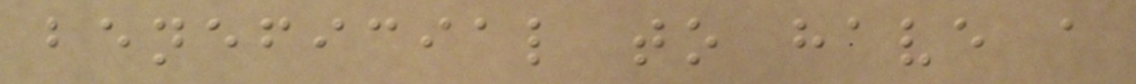beneficial to have a
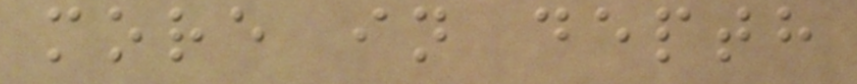more in depth
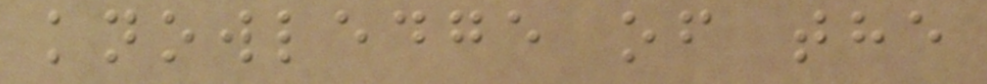knowledge of the
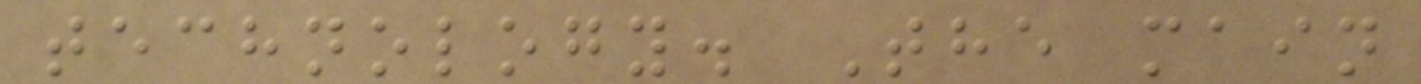technology. The main
